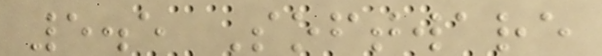5.5 Software
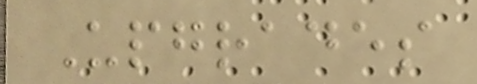Upgrades
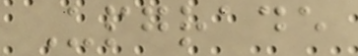Upgrade
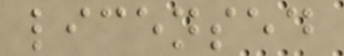licensed
